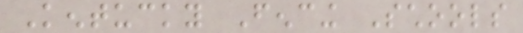Kentucky Fencing Schools
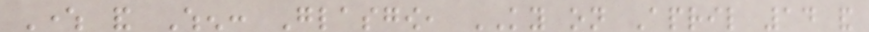Where and When: Glasgow, KY on April 14 and
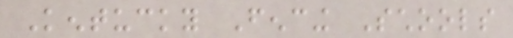Kentucky Fencing Schools
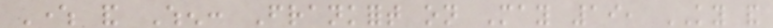Where and When: Frankfort on May 19, KY and
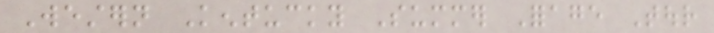Western Kentucky Summer Forage Tour
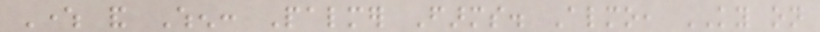Where and When: Palmer Farms. Almo, KY on
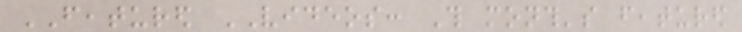FEATURED VIDEOS: This month's featured
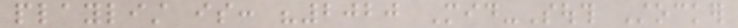playlist is: "2020 Mid-South Stocker
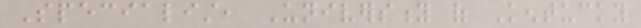Specialist, University of Kentucky
